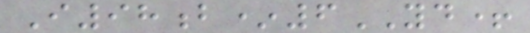I98b*6YD+
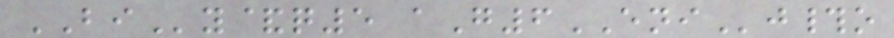BIy&q5 aG6ENIj#o
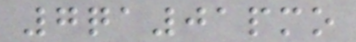7qa01pmo
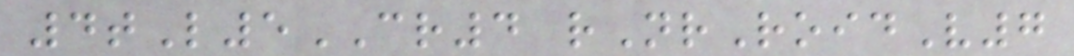4tL5CR4 rNrRoidV7
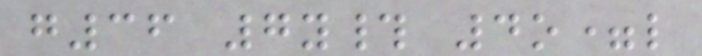g36 7y# 4o=l
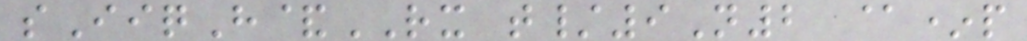sIiqH&RX t/9N2 @*p
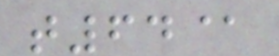t64@
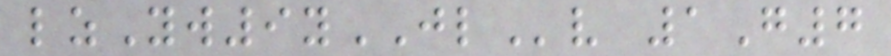lzYw9yJLv 1G7
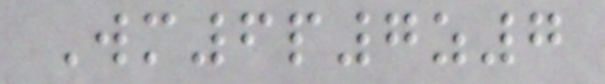Wm6p7z7
